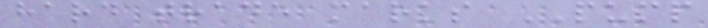hard trade marks PUMP
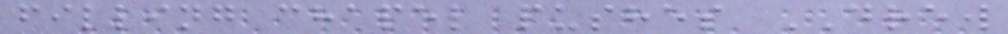filling chapel pushes DREW
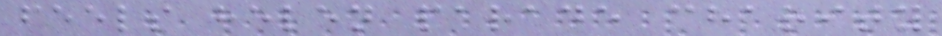feels helen parade charity
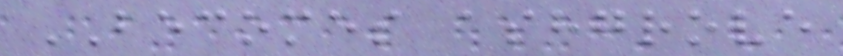BECOMES ashgrove
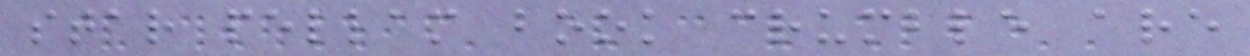star pellam book crumble are
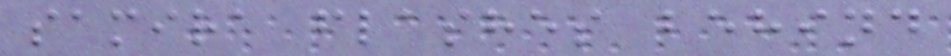samira flashes behind
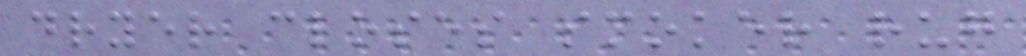dryer closes smoker rug
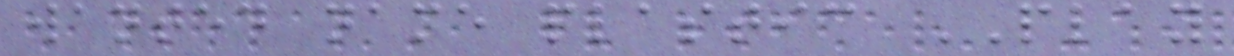wanted name plastic PLAY
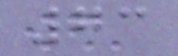73
